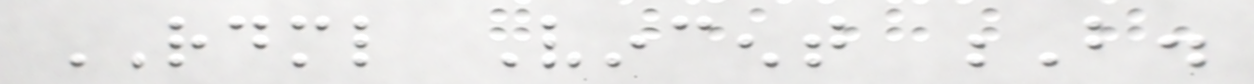RDML Vincent B.
